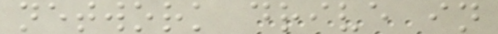network drive in
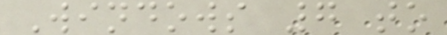Windows 7 to
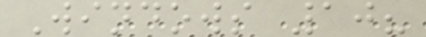Windows 10?
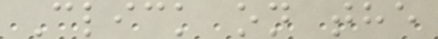Click on the
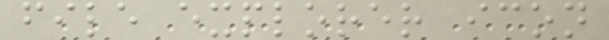file explorer icon
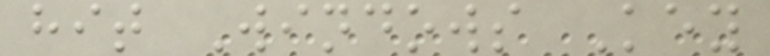hit Windows Key
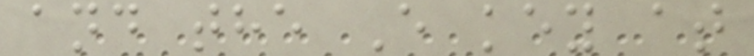and the E key at
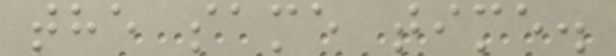the same time.
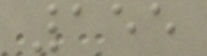155
